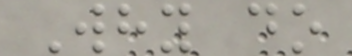Why do
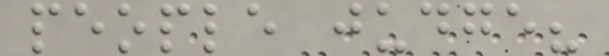people judge?
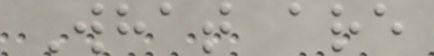What are
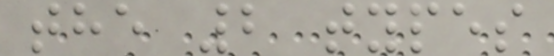the 2 types
